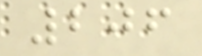206
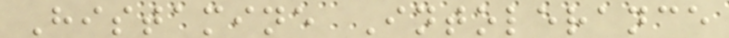Histamine Intolerance
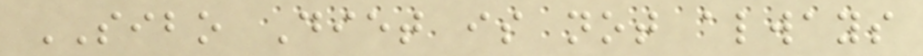SIBO Diet is not always
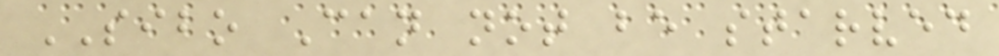SIBO Can not be starved
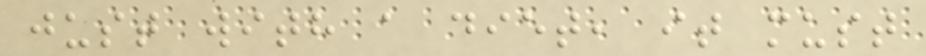just with a diet, it must
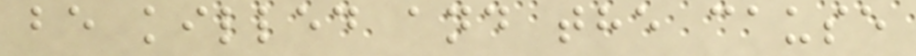be killed and the cause
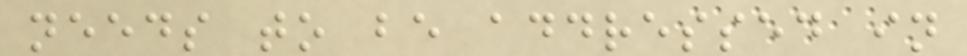needs to be addressed in
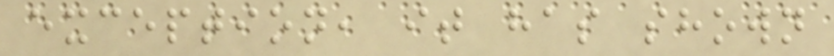exception, it has shown
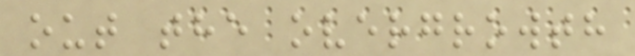out the overgrowth
